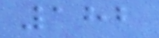182
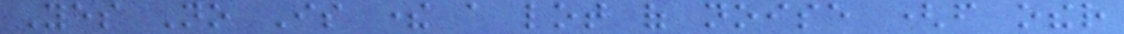Yes No Is there a lot of noise (from other
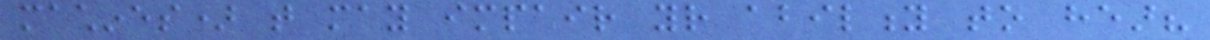machines) that may impair your ability to hear?
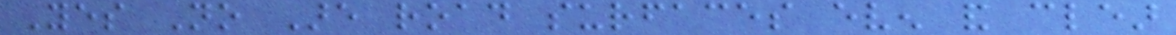Yes No Are road surfaces even and clear
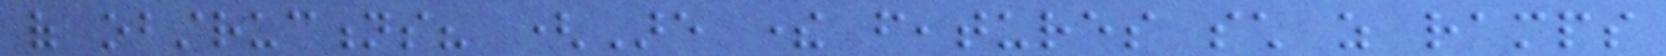of obstructions? (Are there features such as ramps
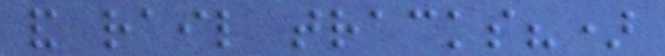and rail tracks?)
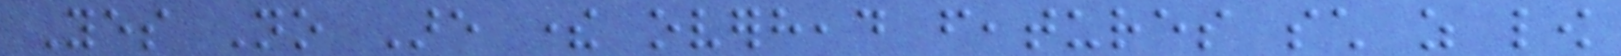Yes No Are there overhead features such as low
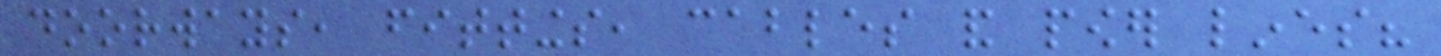doorways, fittings, cables and power lines?
